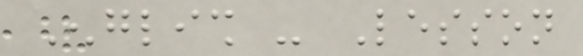English - Lesson
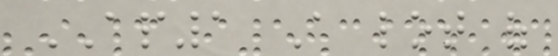AP1 A lot of
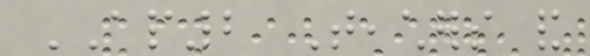AP2 Teachers and
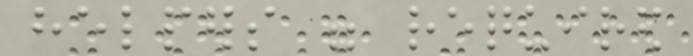helpers were required
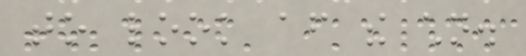to look after the children.
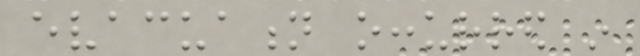evacuation occurred in
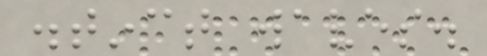distinct waves.
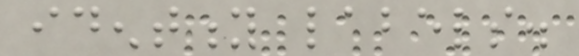identity labels.
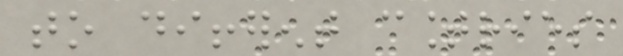to different countries
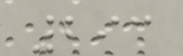293
